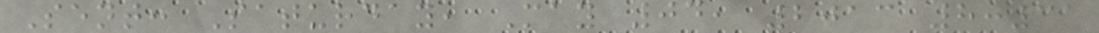Sent: Saturday, May 04, 2013 8:31
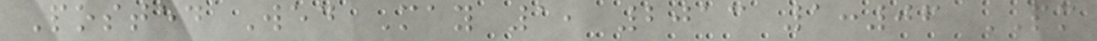Posted Wed May 1, 2013 1:06 PM
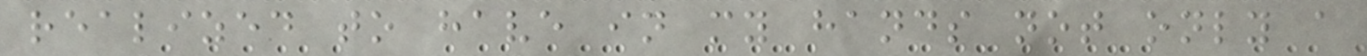realized to have in my hands not only a
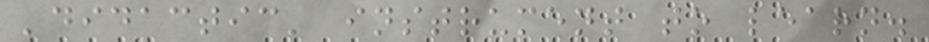'didactic' instrument to learn.
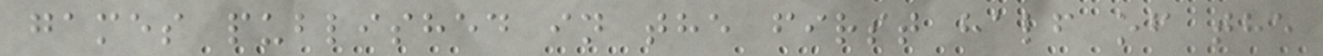games published in the first half of the
